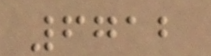6712
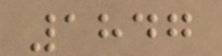1847
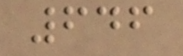646
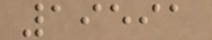19591
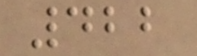422
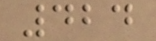424
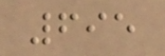695
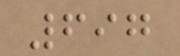697
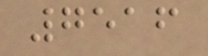7516
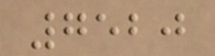7520
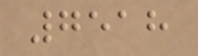7518
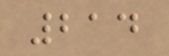214
